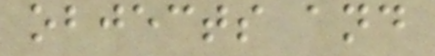objects and
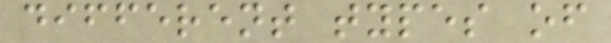different types of
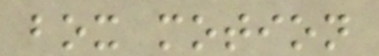box motion
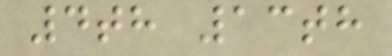4th 13th
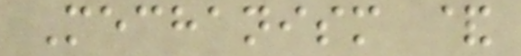Mechanism &
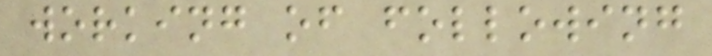working of following
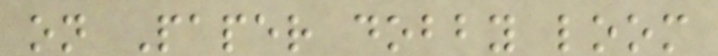on Paper dobby loom
